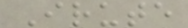Irute
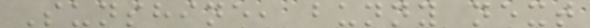Sunshine, bunny next
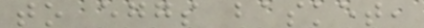to eggs basket,
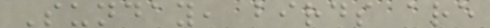Sunday, birds are
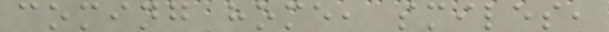coming home, smiles,
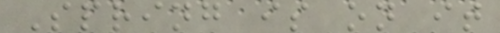Spring is on it
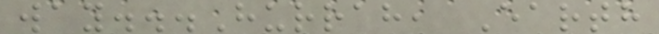way...Hurrah, Earth
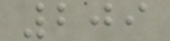209
